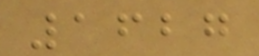1627
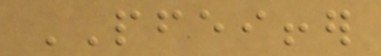PFEIFFER
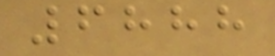6888
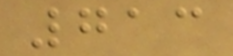713
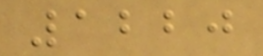1220
